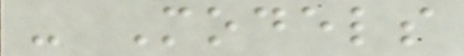- Models
